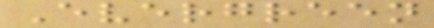Evergreen
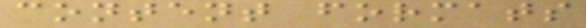content formats
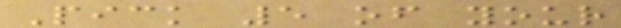Pick 5 of your
